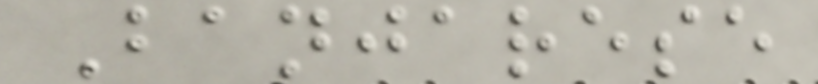Banjarese
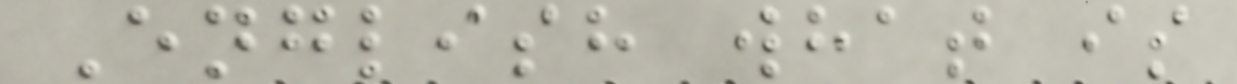English what is
